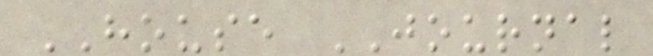HOUSE JOURNAL
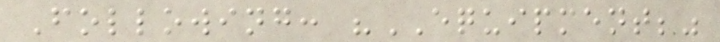Following: "EQUIPMENT;"
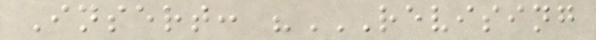Insert: "REVISING
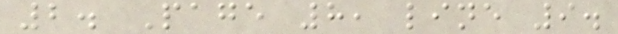2. Page 8, line 9.
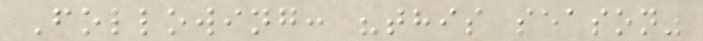Following: "this season"
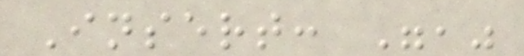Insert: ","
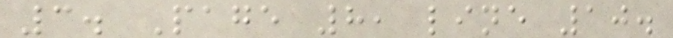3. Page 8, line 10.
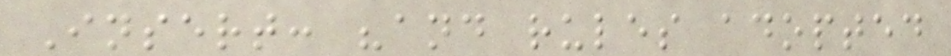Insert: "and rules adopted
